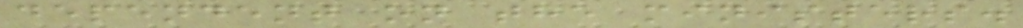dependent on the ministers.
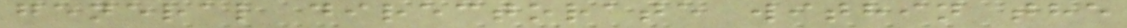general directorate within the
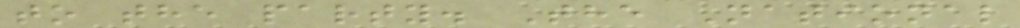to the party. The National
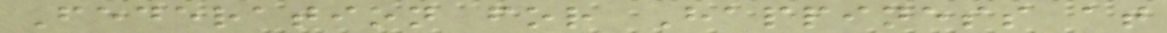Federation for Happiness at
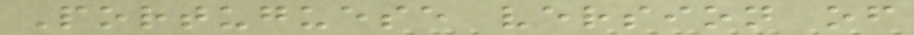Portuguese version of
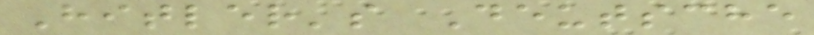Hitler's Deutsche
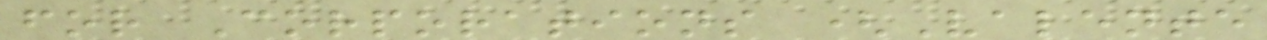for Corporations (Valente
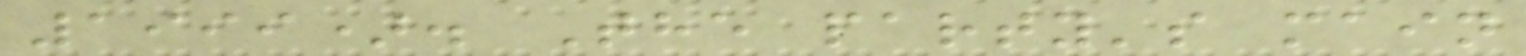1999). The party's main
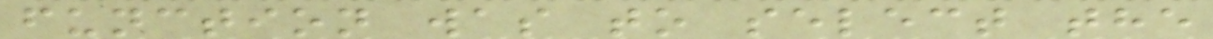function was to select the
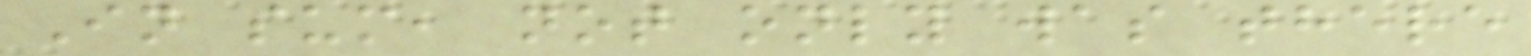In sum, not only was there
